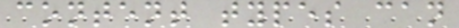content types can
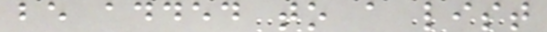be added to a list
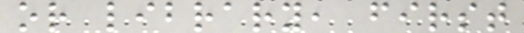or library, first
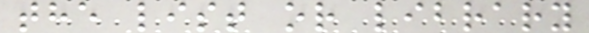the list or library
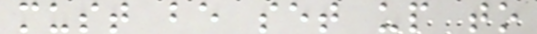must be set up to
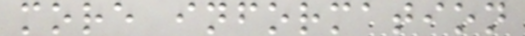more information
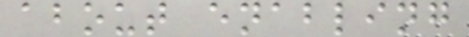about enabling
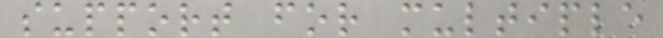support for multiple
